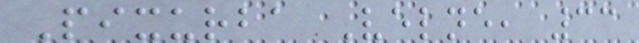Pixurba Velne, 33
